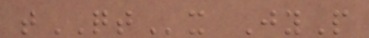tQTx JyP
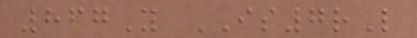867Y IS7rL
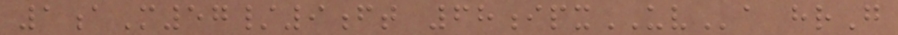1aM57/9ft 68ipxUVa hrG
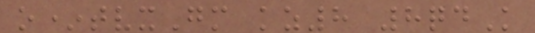o*tvxGm kz8 8qdK
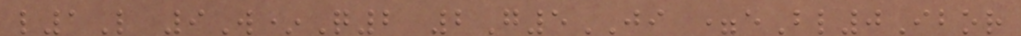l1L 9W*Q2 2G5JI =eBl0Ibor
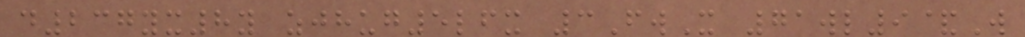d237yx8y zjhug5lfx 3FwX 71wl9&W
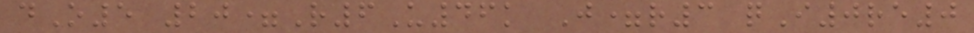dO5 20=R6U46k J=r3 qI0re0
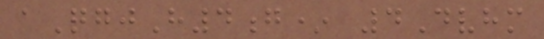aQgjH4g* 4Dvhm
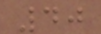40
